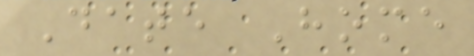Date Home
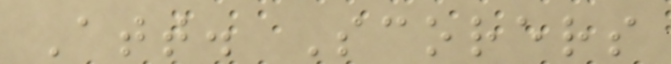Att. Scorers
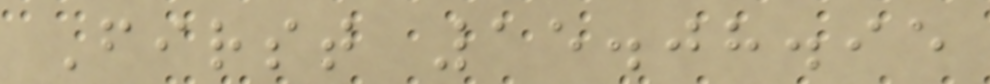First 15.08.95
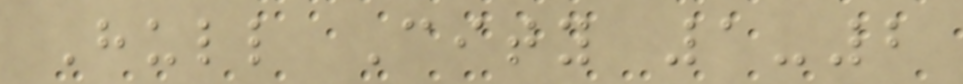Hull City 1-2
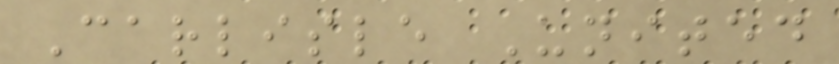Carlisle United
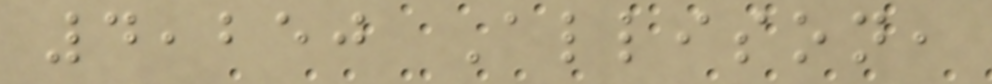4,250 Allison,
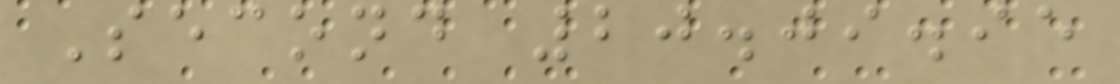Second 20.09.95
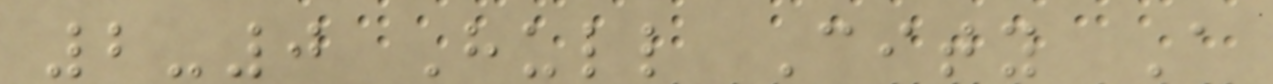2-0 Hull City A
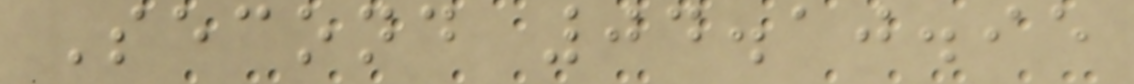Second 04.10.95
